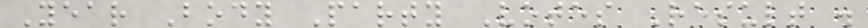Year Body Party Votes Result .
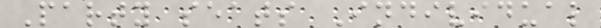Party seats Individual
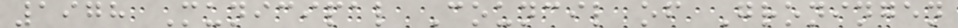1978 Municipal Council of Groningen
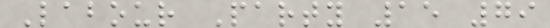Labour Party 15 79
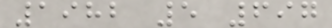1982 5 697
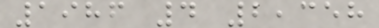1986 4 2,358
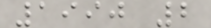1990 2
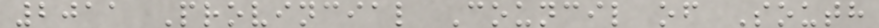2011 Provincial Council of South
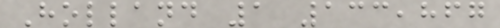Holland 1 133,867
